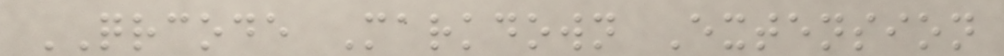QRCODE Markdown Extension
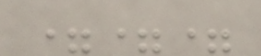===
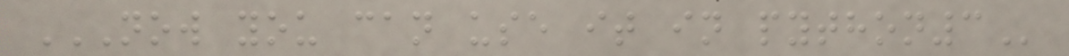NOW YOU CAN USE IT IN PYTHON3
